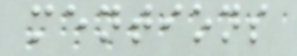mentions
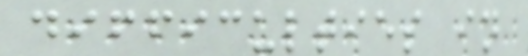difficulties in
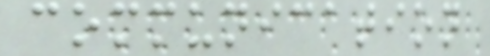communication
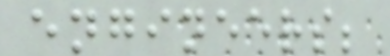engineers;
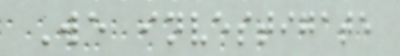We investigate
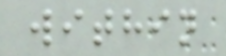within
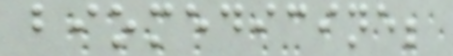biomedicine;
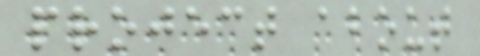project about
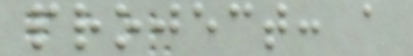project: a
